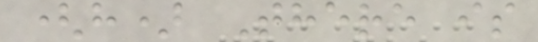(h) There is
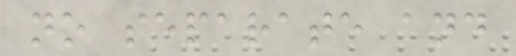no separate and
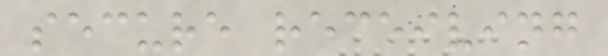secure receiving
